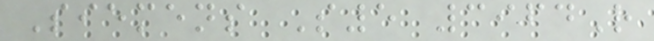Siemens S5 3964R
